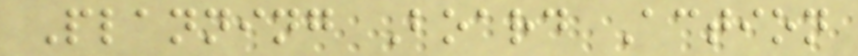Planning Board Action
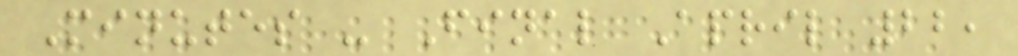Minutes - Final April 22,
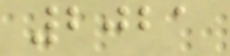2021
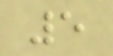5
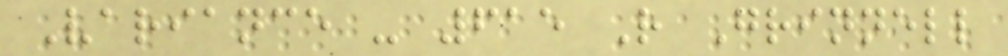Variance - 615 R Grinnell
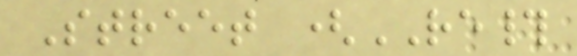Street (RE#
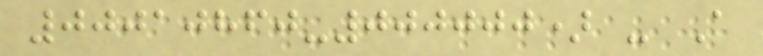00010860-000000) - A
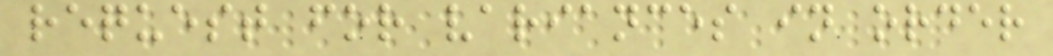request for variances in order
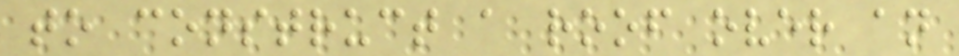to construct a roof over an
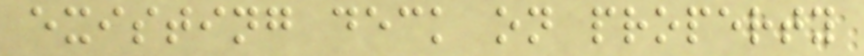existing deck on property
